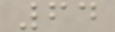64
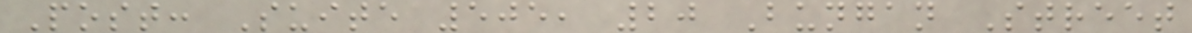Post: Suite 505, 20 Bungan Street
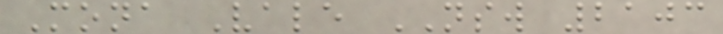Mona Vale NSW 2103
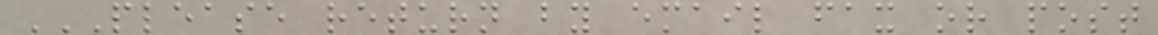PLEASE RETURN BY EMAIL FAX OR POST
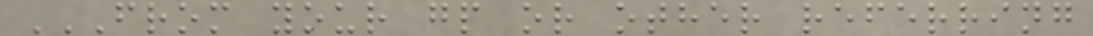FROM YOUR GP OR OTHER REFERRING
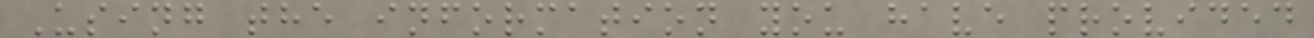Using the information you have provided
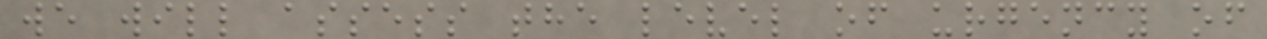we will assess the level of urgency of
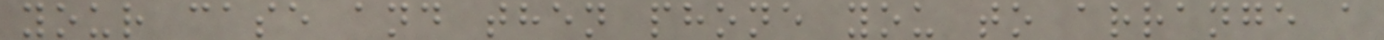your case and then phone you to arrange a
